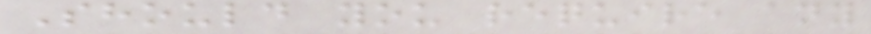Should you require any
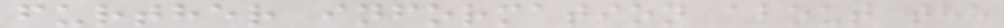further information about the
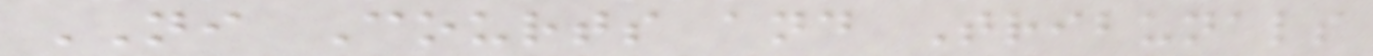NI Courts and Tribunals
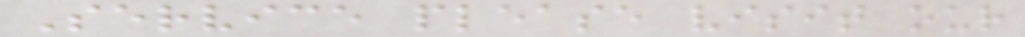Service please visit our
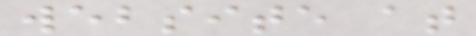website at
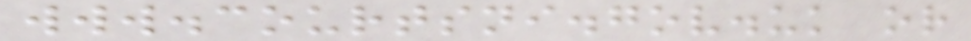www.courtsni.gov.uk or
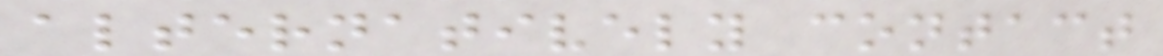alternatively contact
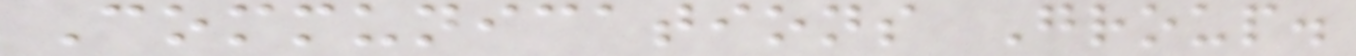Communications Group.
